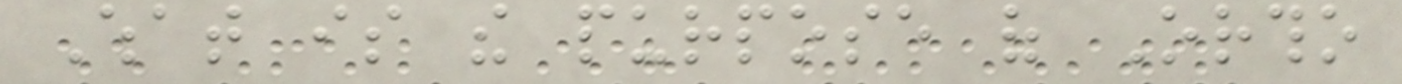What is the purpose of Ortho
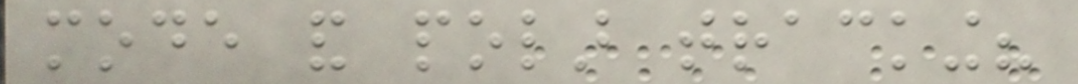mode and polar tracking?
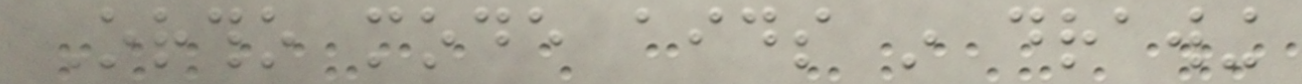Ortho mode aids in drawing
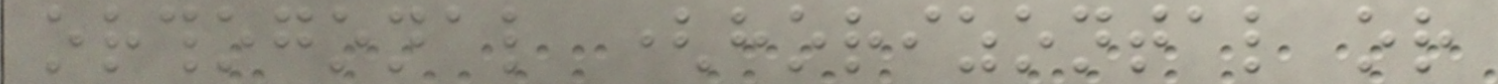orthogonal (horizontal or
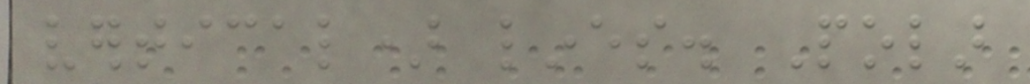vertical) lines. Polar
